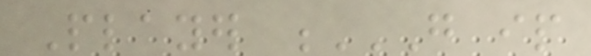Player G IP
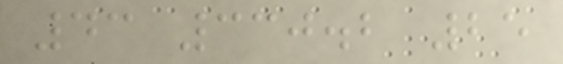43 330.2 25
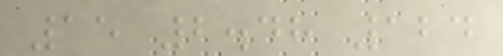15 2.48 124
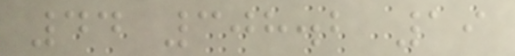44 308.2 19
